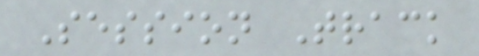Session Track
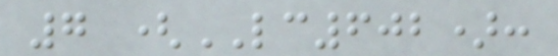7 (LC602):
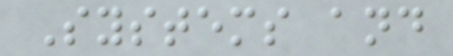Systems and
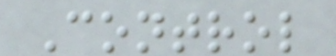Control
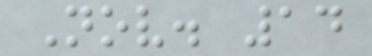Nov. 14
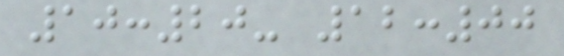10:20- 12:00
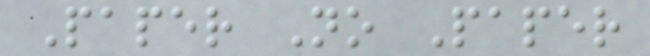Paper No Paper
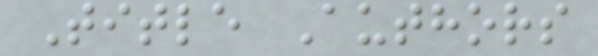Title Authors
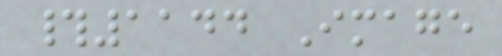#1144 Image
